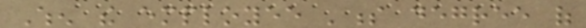When the employee 's degree of
